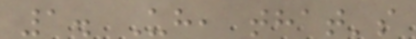1. Uh, that's
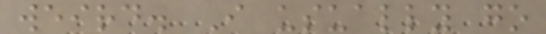weird. I usually go
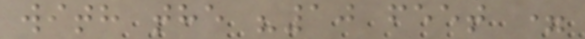with the "10 feet =
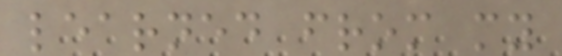learned from my
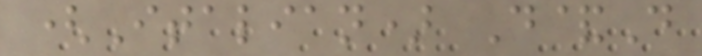(Italian) D&D
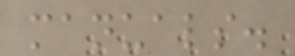manuals.
